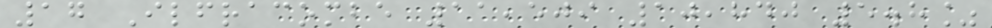17 Ilfracombe 11,509 10,840 5.8%
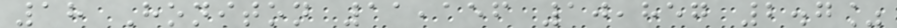18 Honiton 11,156 10,857 2.7%
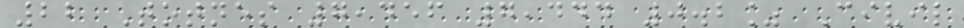22 Totnes 7,456 7,444 0.2% Civil
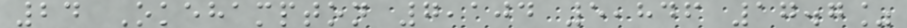24 Okehampton 7,104 5,846 17.7%
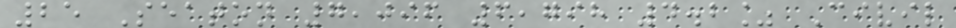25 Seaton 7,096 6,798 4.2% Civil
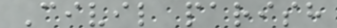Civil parish
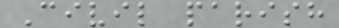Civil parish
